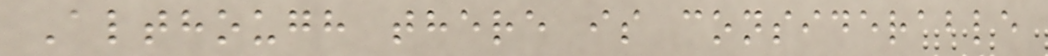Although there is considerable
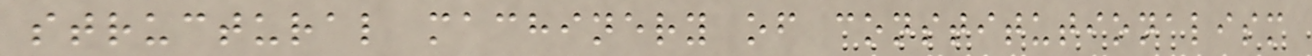structural machinery of constitutionalism
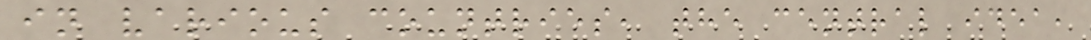in various countries, the central idea,
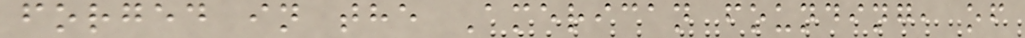forged in the American founding, of
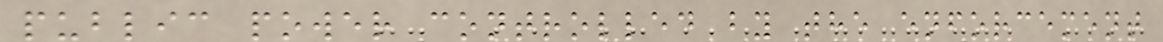public power controlled by the enforcement
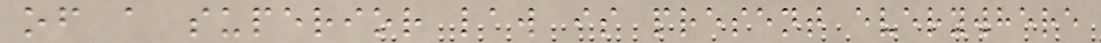of a superior law is present everywhere
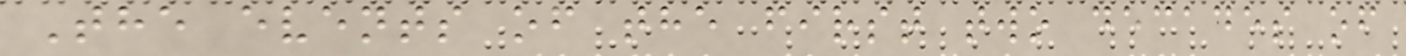The events of the first two decades of
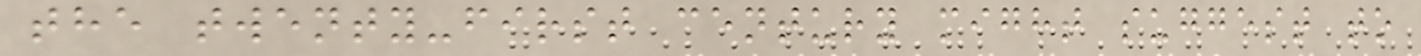the twenty-first century might suggest to
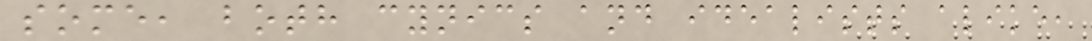some, both cynics and idealists alike,
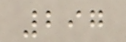297
